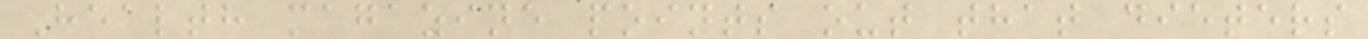Health magazine points out that dieters
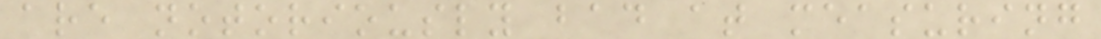are notoriously bad at measuring
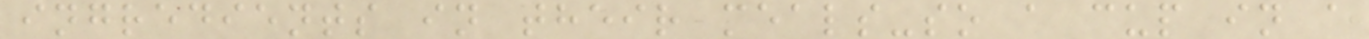ingredients in their meals-so a cup in a
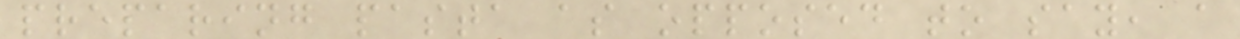preparing pasta as opposed to say, a
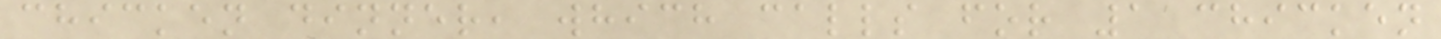chicken dinner, which calls for 1 chicken
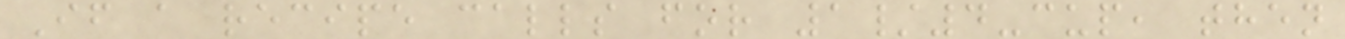If a recipe calls for 1/4-cup, then
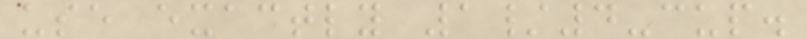use exactly 1/4-cup.
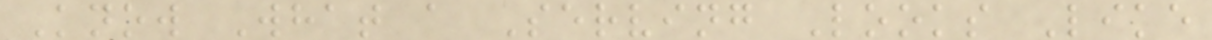Know What a Serving Looks Like
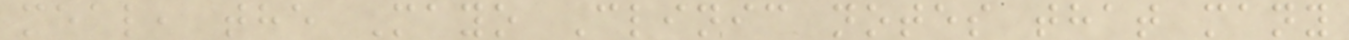meal, the Mayo Clinic notes that many
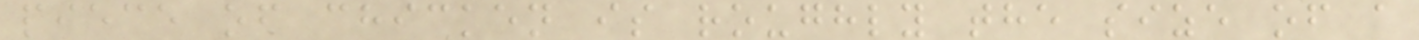piece of chicken is roughly the size of a
